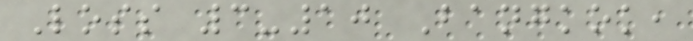Loss 3-10 Bangkok,
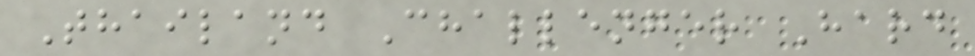Thailand Challenger Hard
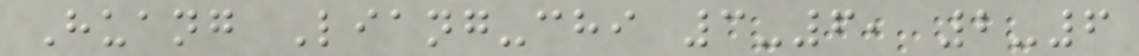Huang Liang-chi 3-6, 2-6
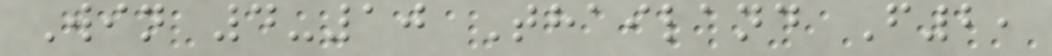Win 4-10 Thailand F2,
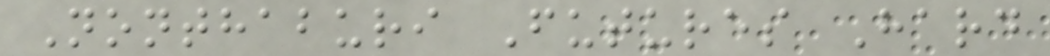Nonthaburi Futures Hard
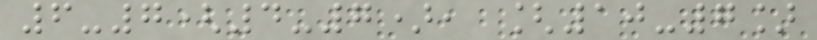6-7(4-7), [10-7]
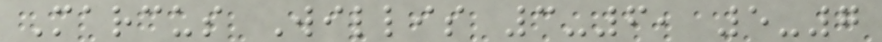Marcus Willis 3-6, 5-7
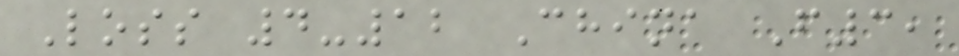Loss 4-12 China F3,
